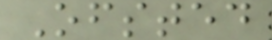Ofsted
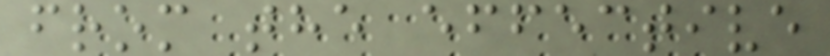from the effective
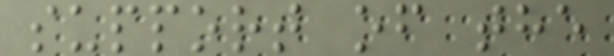support of the
